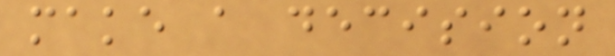make a decision
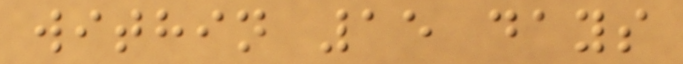within 15 days
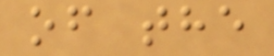of the
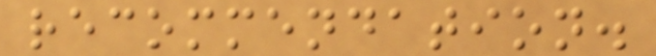recommendation.
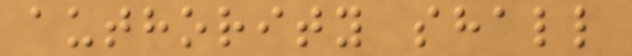authority shall
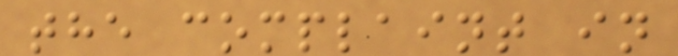the complaint in
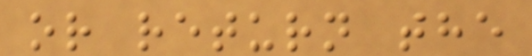or return the
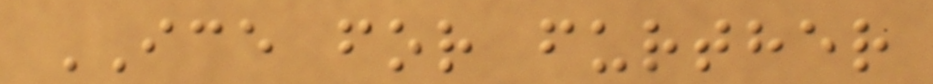ICE for further
